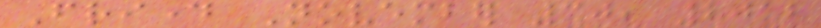Friday November 30, 2012
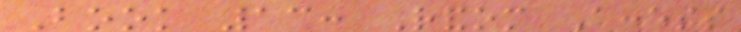Book 13: Random Access
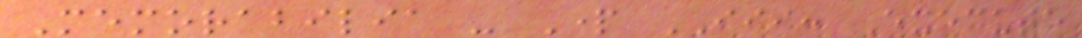Memorabilia - Part III: Execute
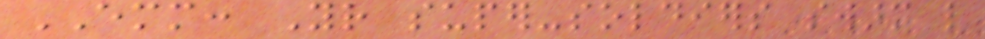EMM: Your super-soldiers swarm like
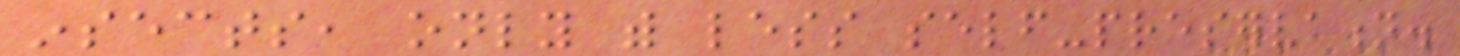insects, only with less self-preservation.
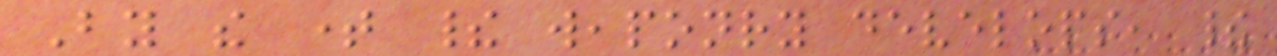By the time their weaponry develops, their
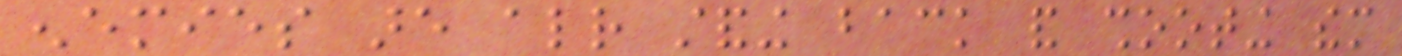enemies are already standing back and shooting them
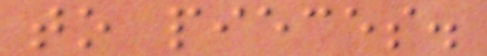to pieces.
